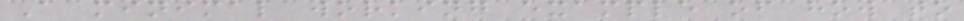A minimal working example of how to
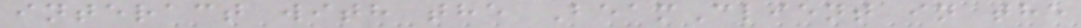interact with the BeamClient in the
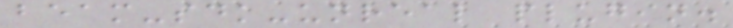beam-sdk-unreal plugin.
